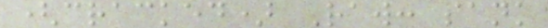(cracked) Raw: sank
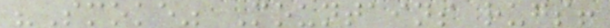"Smoke" Mountains rugs!
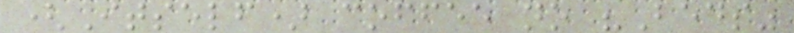(Itself) coffee no "Beds"
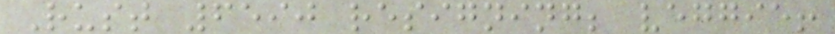Rust 6590 resigning; veggie!
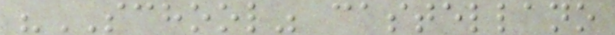"SCHOOL" castellano
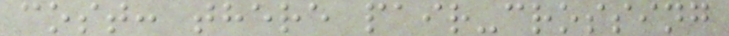cost: there pair-crossing
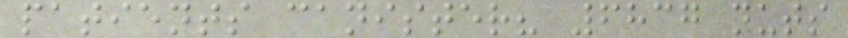patients canister? 6837 nuts
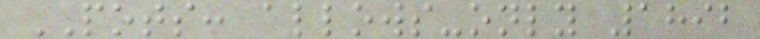POTS: allows-only 1892
